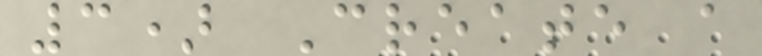3) Create a
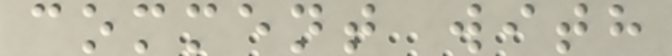comment with
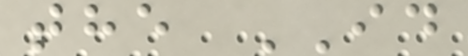the ID
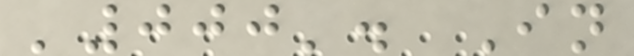'000'. In
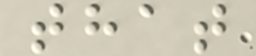that
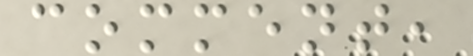comment,
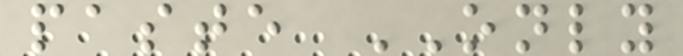paste ONLY
